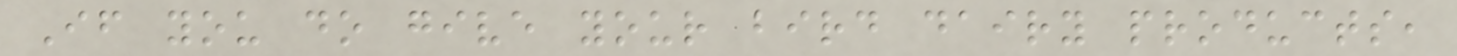If you do give your bird dairy products,
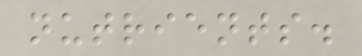nutrients.
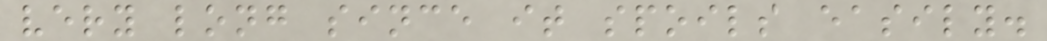very long since it spoils easily.
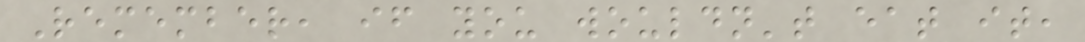Remember, if you wouldn't eat it,
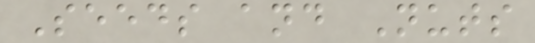Seeds and Nuts
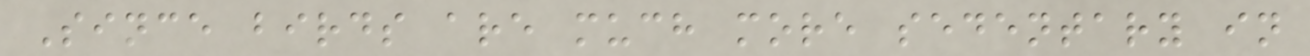Since birds are much more sedentary in
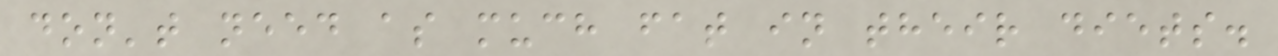don't need as much fat in their diets.
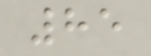85
